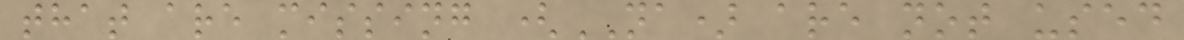that are missing (NA) are not used
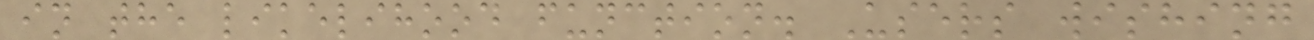in the likelihood function. Users wishing
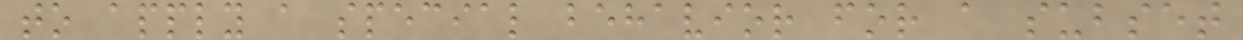to apply a special behavior for a subset
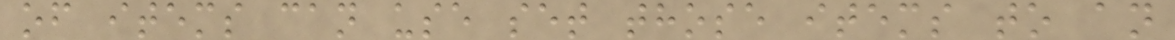of items can use set those items to an
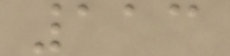113
